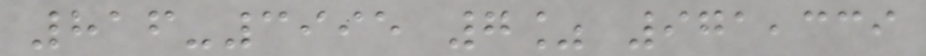816-3995 7% 971,339
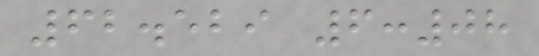62.529 6:08
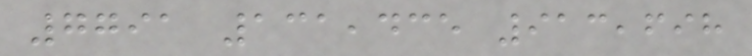7791 131,435 913,698
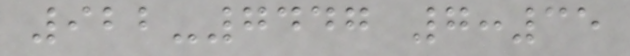922-7447 7:35
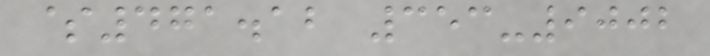$471.12 353-9002
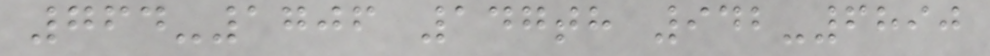764-1706 147th 942-6890
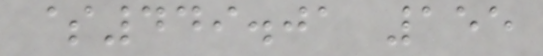$449.01 155
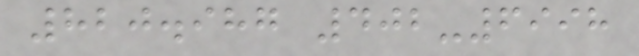820.987 402-6998
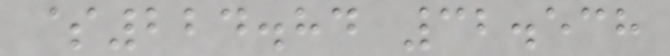$224.84 32.538
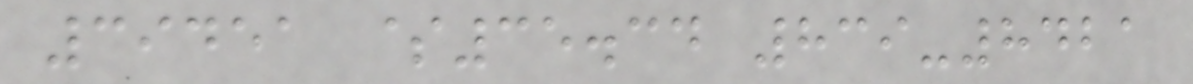39451 $35.34 839-8421
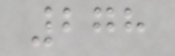278
